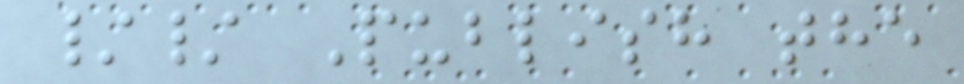// Publish the
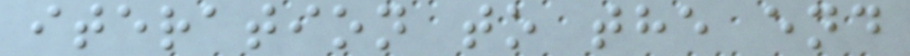iteration to the end
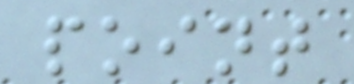point
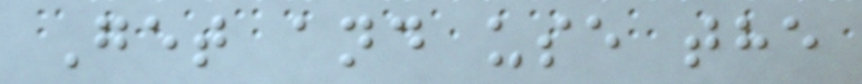Get and use the
